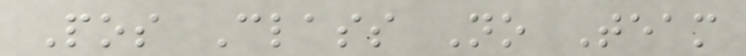Pos Class No Team
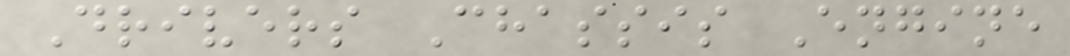Drivers Chassis Engine
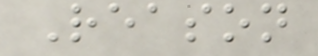Reason
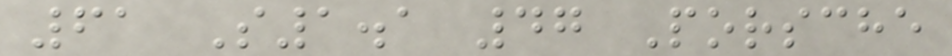61 S1.1 47 Porsche
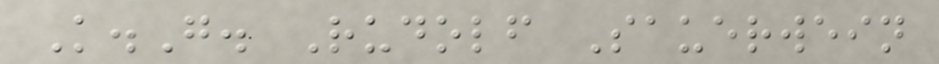K.G. Rudolf Sauerwein
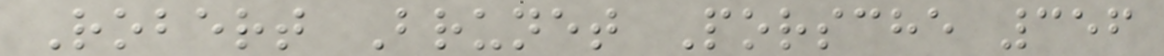Robert Brunet Porsche 356
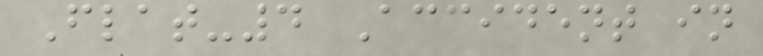Flat-4 Accident in
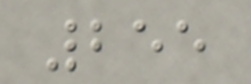255
